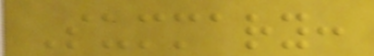Summary:
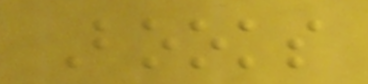Books
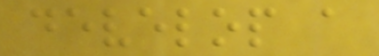develop a
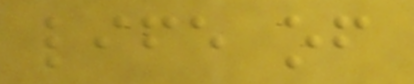life of
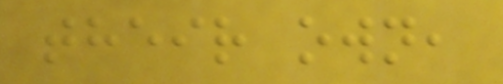their own,
